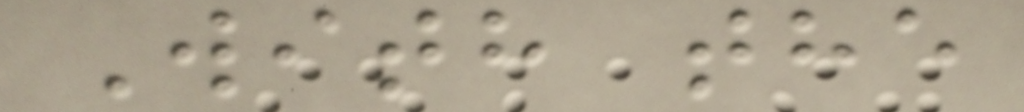With the
